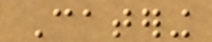Catering
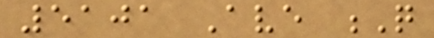5101 Ave Q
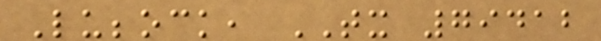Lubbock, TX 79412
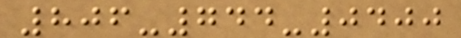806-744-0400
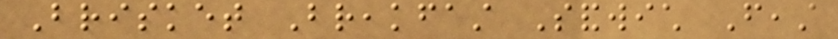Brisket Breakfast Sandwich Feast
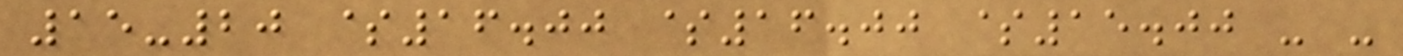15-20 $16.00 $16.00 $15.00 - -
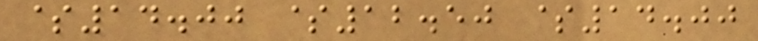$14.00 $12.50 $14.00
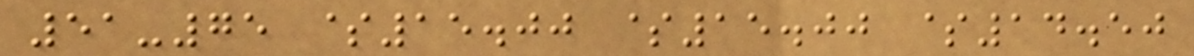51-75 $15.00 $15.00 $14.50
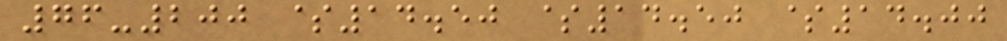76-200 $14.50 $14.50 $14.00
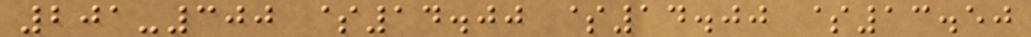201-300 $14.00 $14.00 $13.50
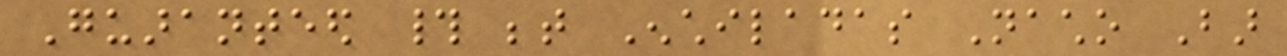Guaranteed # between Enchiladas Nacho Bar
